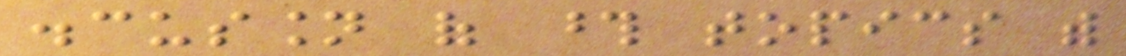discussion of those topics with
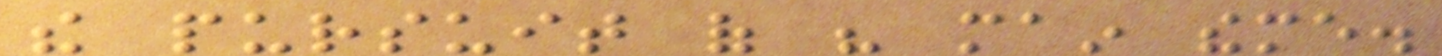the pursuit of his main theme.
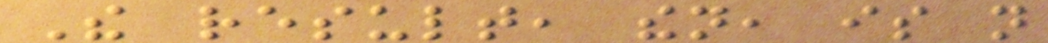The result, then, is not
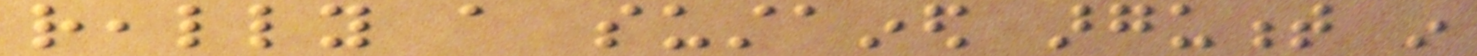really a sustained argument in
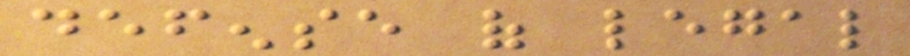defense of legal
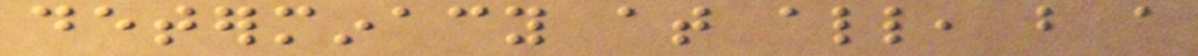determinacy at all, but a
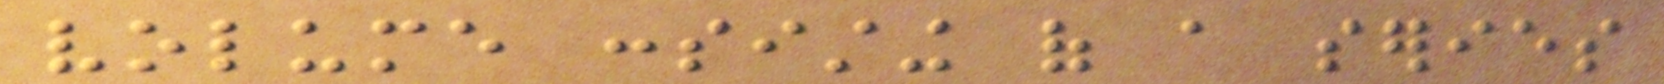volume consisting of a series
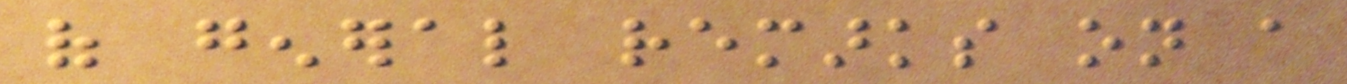of general remarks on a
